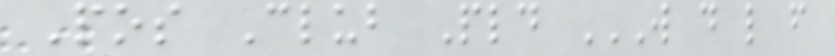Pos Club Pld W D L F
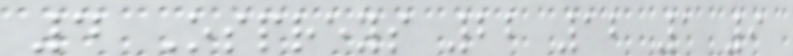4 Ospreys 22 12 1 9
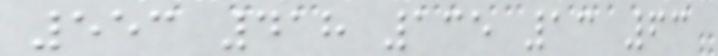553 418 135 13 63
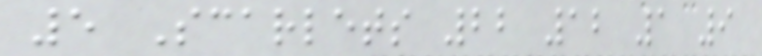5 Scarlets 22 12 1 9
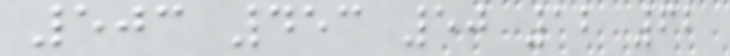503 453 50 12 62
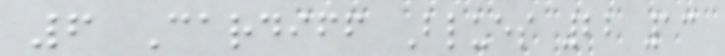6 Cardiff Blues 22 13
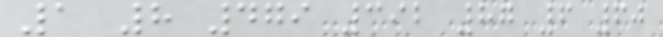1 8 479 392 87 6 60
